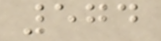574
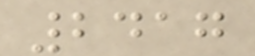2417
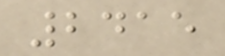2415
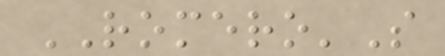ROMERO'S
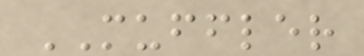MUFFLER
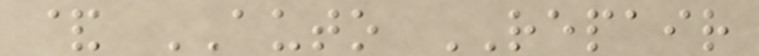& AUTO REPAIR
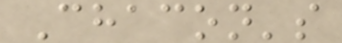Chacon's
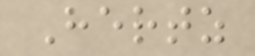Hertz
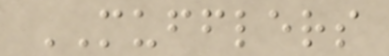MUFFLERS
